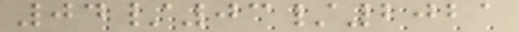04/03/2021
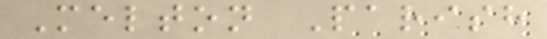Melton Parish
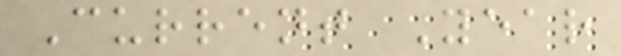Current Year
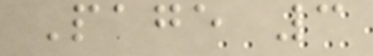Page 3
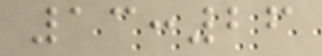13:26
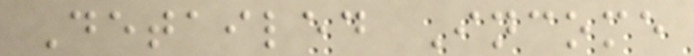Detailed Income
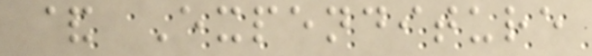& Expenditure
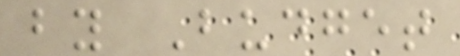by Budget
